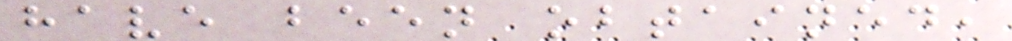have been obtained,
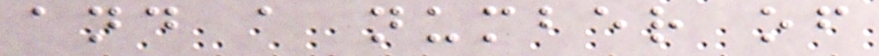and a number of
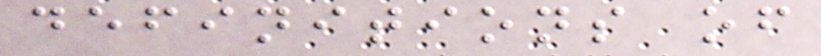definitions of
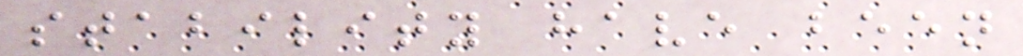stability have been
